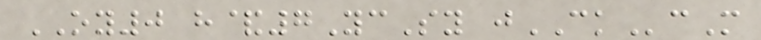OY0 h&7YcSy jCKcM
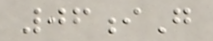06iG
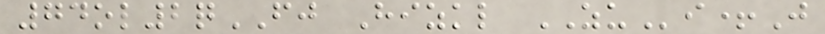74ol2qFJ Hizkl ZUi+J
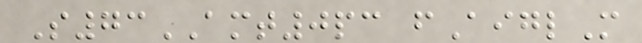S73AMT0pc fAiglM
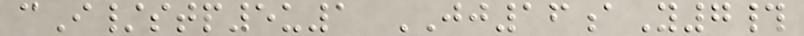cI/stp5u1 JJ16aY7#
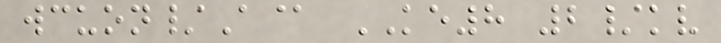wcuon/A@ KE8 2/kv
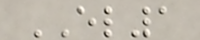EL1
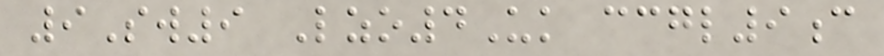9Sw9 Lzo4Uk ccgl9c
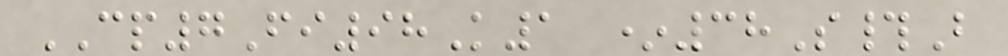CP7Fi98K1 *38S#B
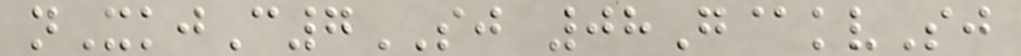nXkjC7SJ 08G@kvSj
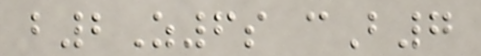b2Z6s cB7
